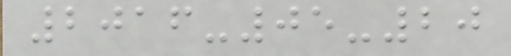2016-05-20
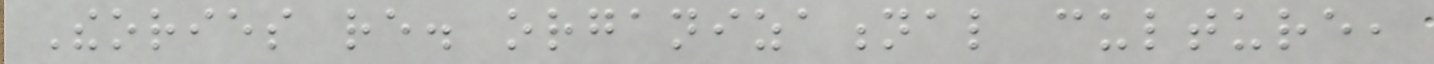Theories re. organizational culture,
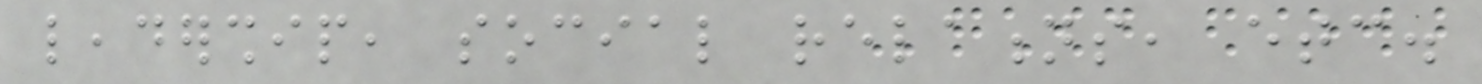leadership, social relations, etc.
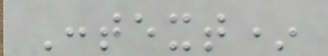Context*
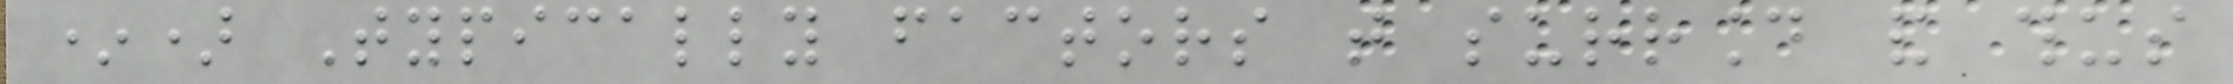*) Typically factors that surround and thus
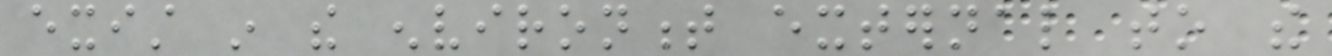exist in the environment external to the
